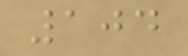104
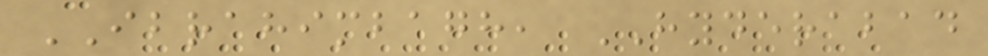IBRAHIMBAGH, HYDERABAD
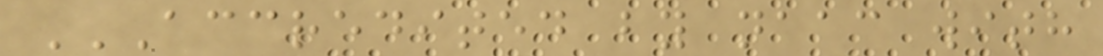ACCREDITED BY NAAC WITH
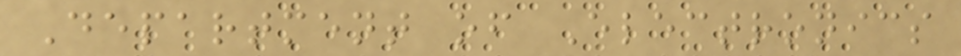Department of Electronics
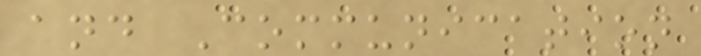and Communication
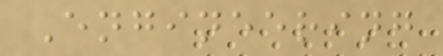Engineering
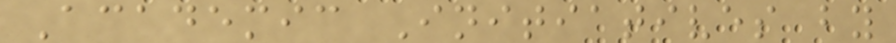Academic Initiatives by
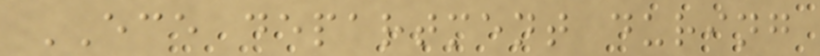ECE department during
